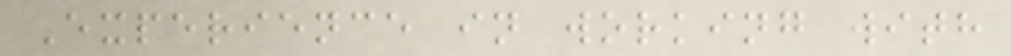Experience in working with
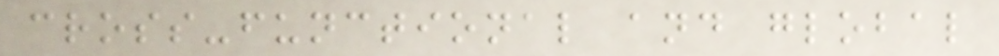cross-functional and global
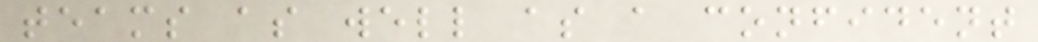teams as well as a confident
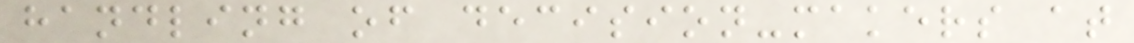handling of decision-makers at
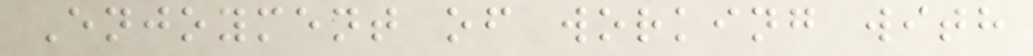Enjoyment of working with
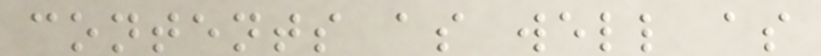contents as well as
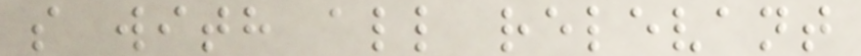s with all relevant
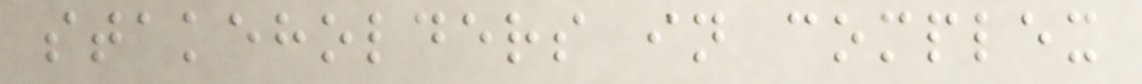stakeholders in complex
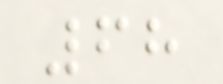68
